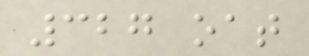327 oat
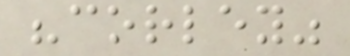"corley"
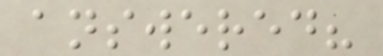answered?
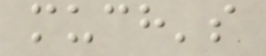much's
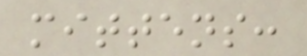mittens:
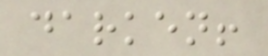darken!
